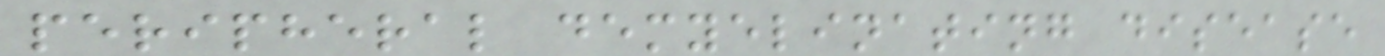peripheral demyelinating disease
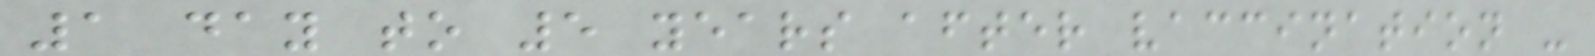1 day to 5 years after vaccination -
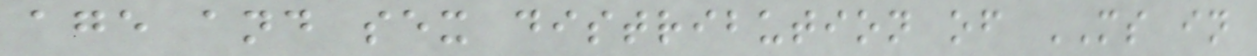age and sex distribution of MS in
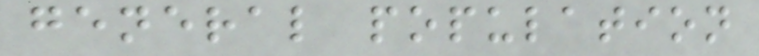general population
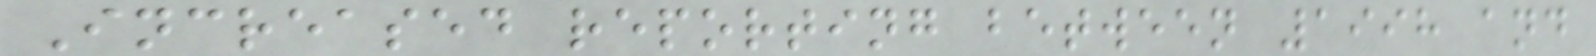Increased reporting between 1998 and
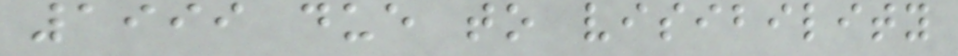1999 due to visibility
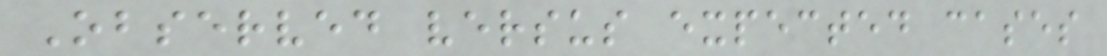Observed versus expected cases
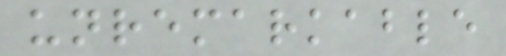unremarkable
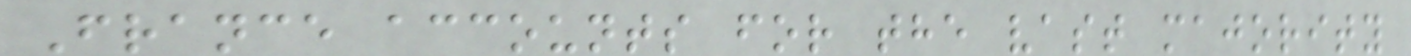France accounts for the vast majority
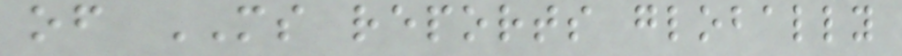of MS reports globally
